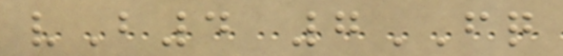vB4 7FQ
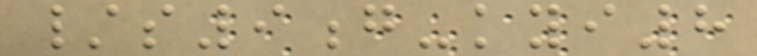/s9g-kyi8
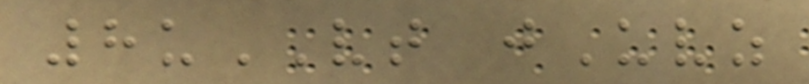8uVT jUvz
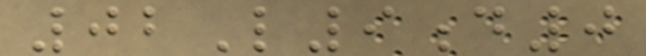02L9d0
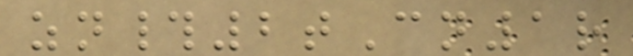zn#2tCn1r
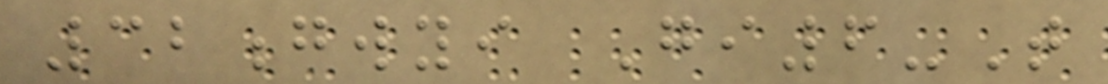32gwyi Gi6-T
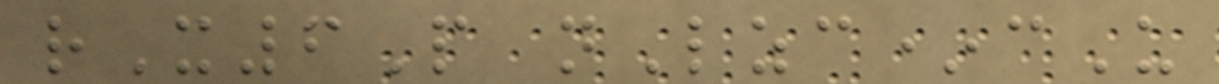rX6P nLzc*cU
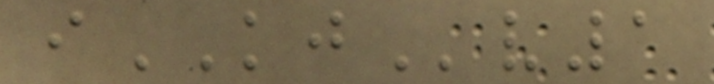iKJv1
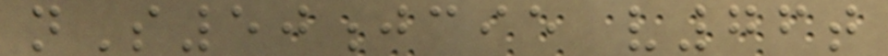nS50jcie v76t
